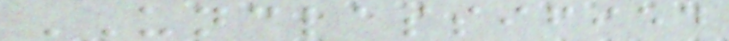UNCLASSIFIED
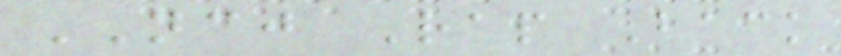NCJ Rap Back
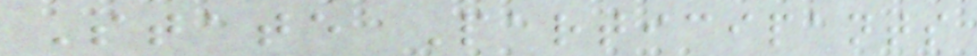State Participants
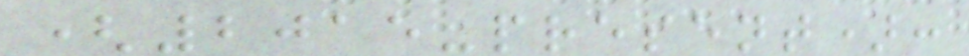(2015-present):
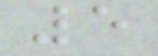5
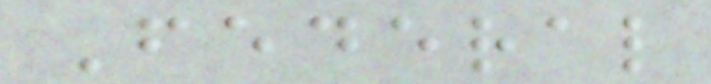Federal
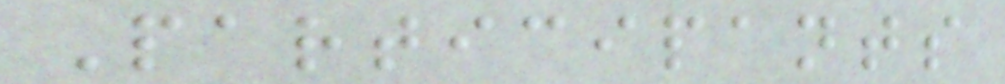Participants
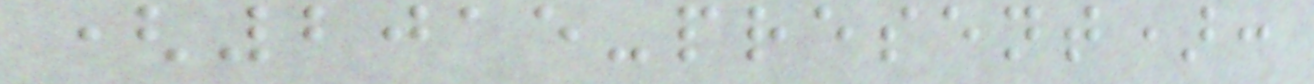(2015-present):
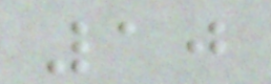10
